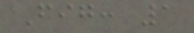Fig: 1
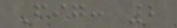Fig: 2
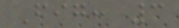Fig: 3
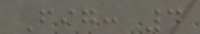Fig: 4
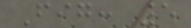Fig: 5
